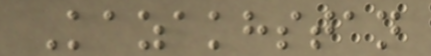Kazakhstan
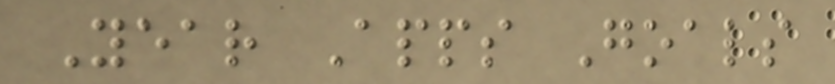Year Apps Goals
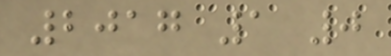2017 1 0
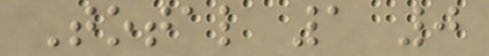Total 1 0
